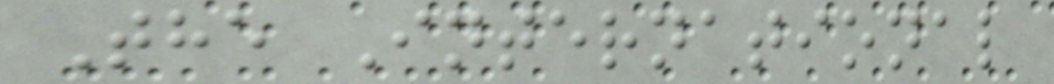The International
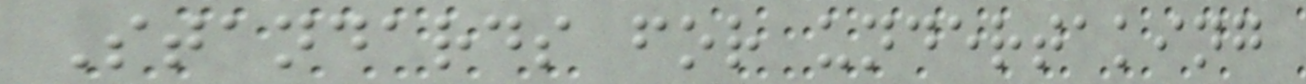Standards for undertaking
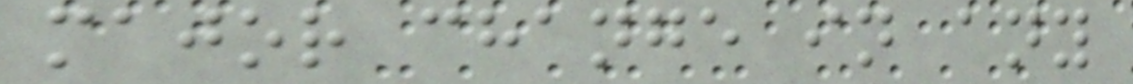major change in any
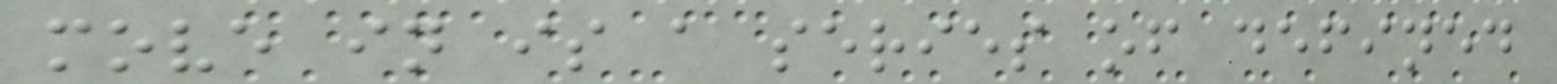move in is a series of defined
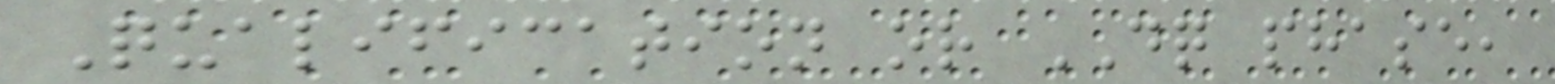Qualification or DQ phase,
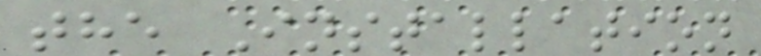the Installation
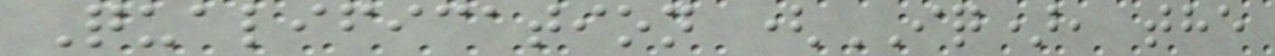Qualification (IQ), the
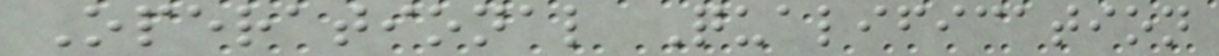Operational Qualification
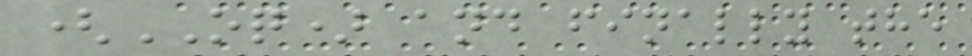(OQ) and finally the
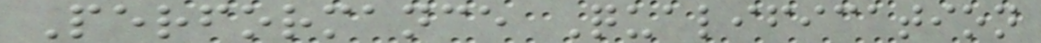Performance Qualification
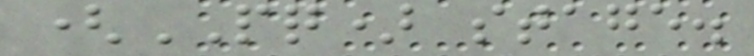(PQ) stage.
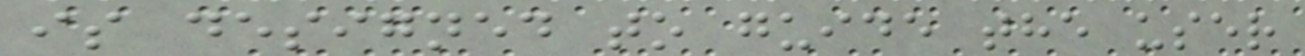is designed to guide the user
